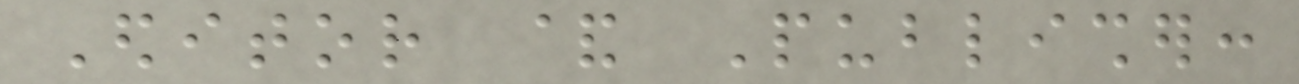Editor & Publisher:
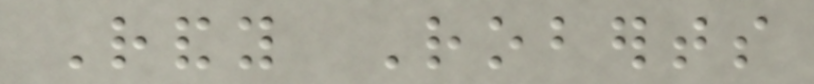Randy Roberts
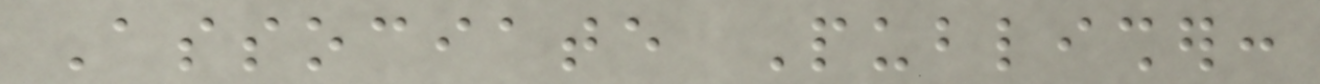Associate Publisher:
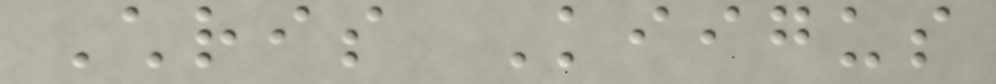Chris Kiigus
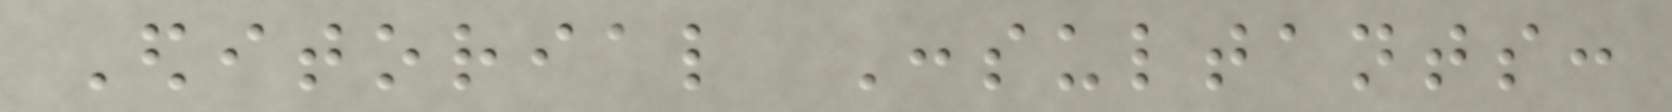Editorial Consultants:
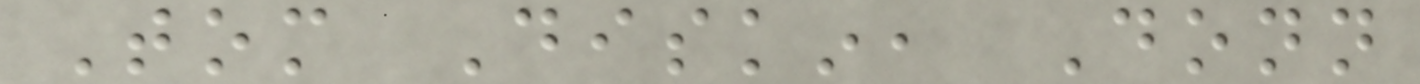Tom Diskin, Donn
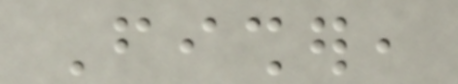Fisher,
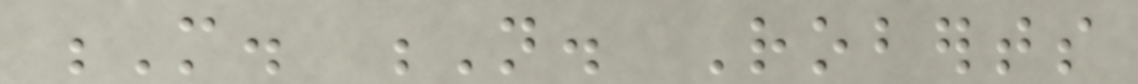M. N. Roberts
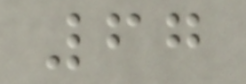67
